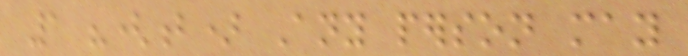1 "(b) Any person may
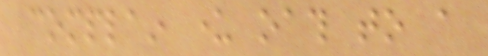complain under oath to a
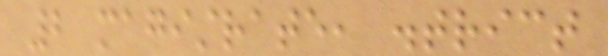2 magistrate, district
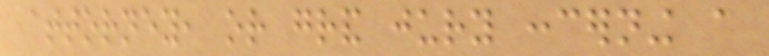attorney, or grand jury concerning a
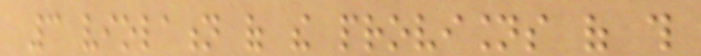3 violation of the provisions of this
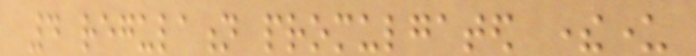4 regulation promulgated thereunder
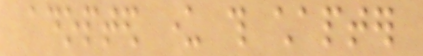adopted under this chapter
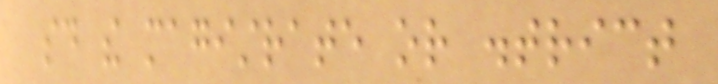said the magistrate or district
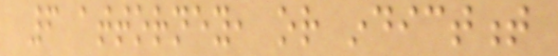6 attorney, or indictment
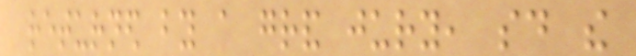returned by a grand jury, said the
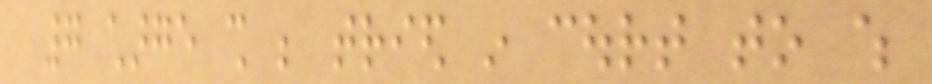7 charge shall be tried in court to which
